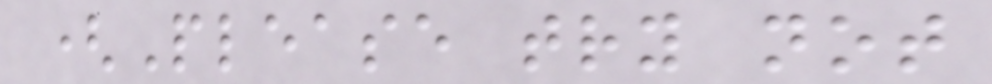(Please try not
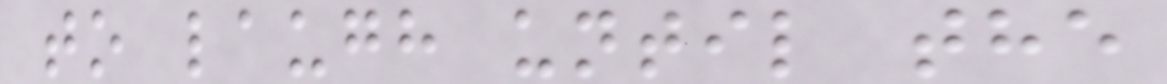to laugh until the
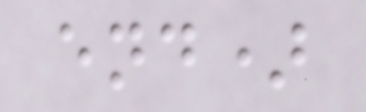end)
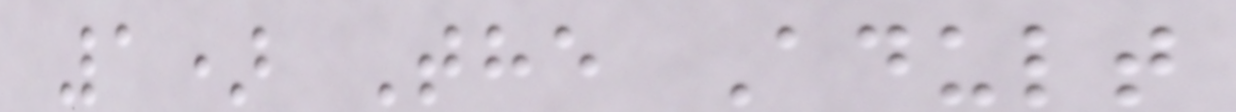1) The Adult
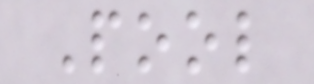Pool
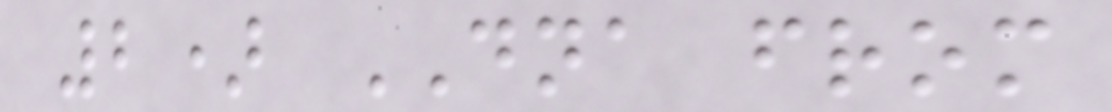2) DNA from
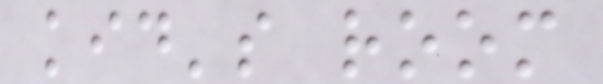kid's room
